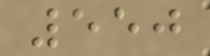550
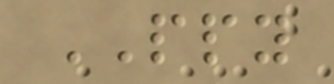PPY
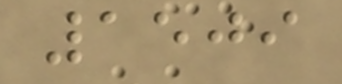1509
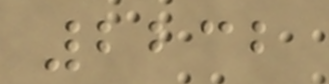2232
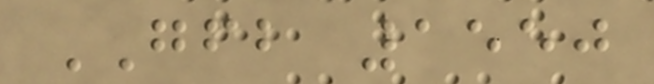GFB 1550
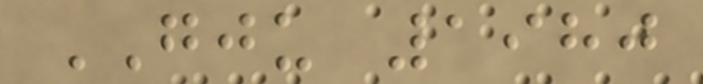GJU 1980
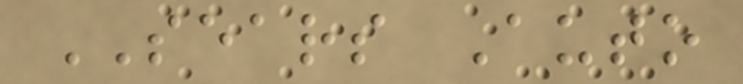SEARS Auto
